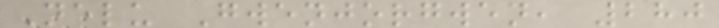Nelu Gwenjorgwen, 280
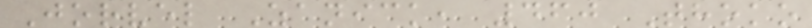Jorvel Zanick, 460 Thoko
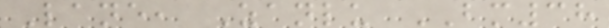Lane, Zanlu BM38
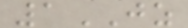1JZ
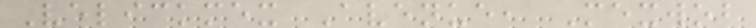Velickmex Avenue, Mexwob
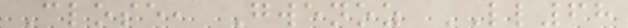Close, Gwenoz LL68
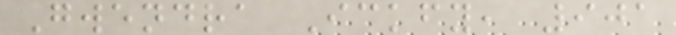Gwendra Ickfy, 901
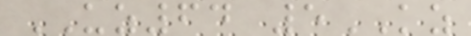UZ64 5KZ
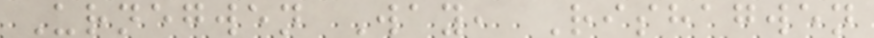Urnegwen Way, Rishagwen
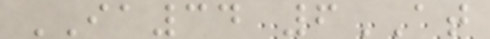IA34 6AT
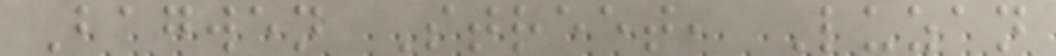Bagwen Street, Luzan
